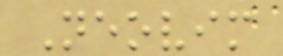Neovim
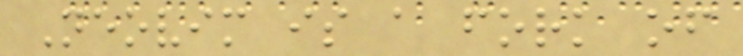Neovim is a fork of
